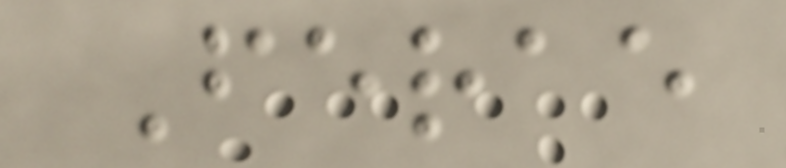Ferae
